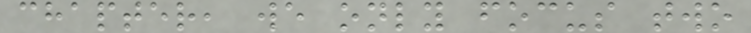chapter, we only focus two
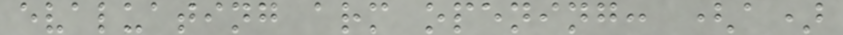evaluating arm opening: (a)
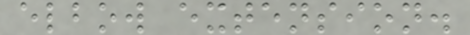elbow extension.
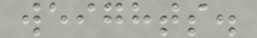weights.
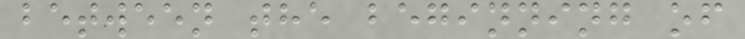between the beginning of
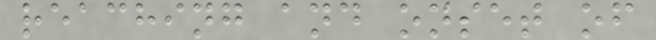reaching and onset of
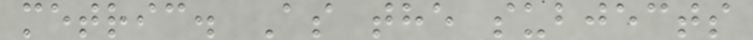metric. As the subjects
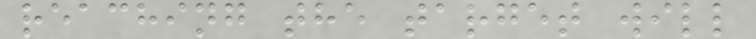reaching the target will
